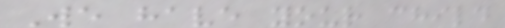We have your child
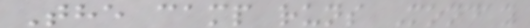The camp runs Monday
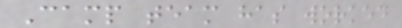Camp team has worked
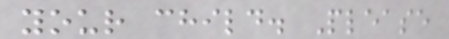your child. Please
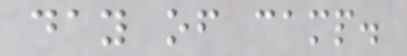day of camp.
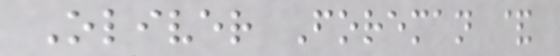Oliver Foreman &
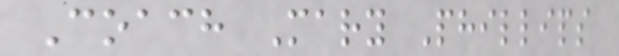Coach Mary Phillips
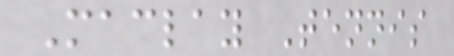Maclay Tennis
